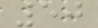50
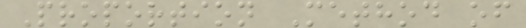Proportion Method of
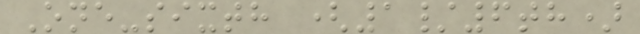One-sixth (1/6th)
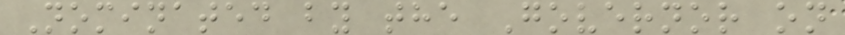Nominated by the Governor on
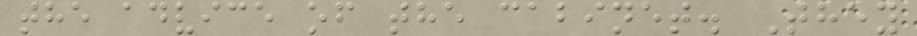the advice of the cabinet. They
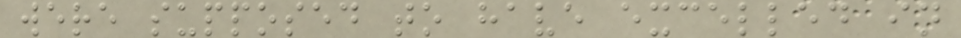were supposed to have excelled in
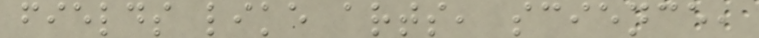fields like arts, science,
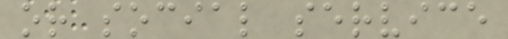or social service
